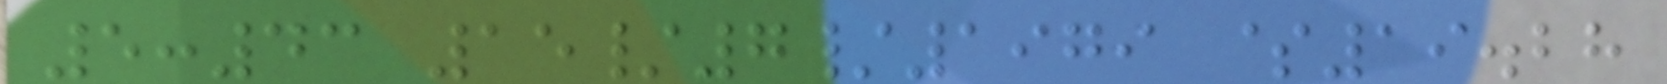5:43 15/7/1979 $19.28
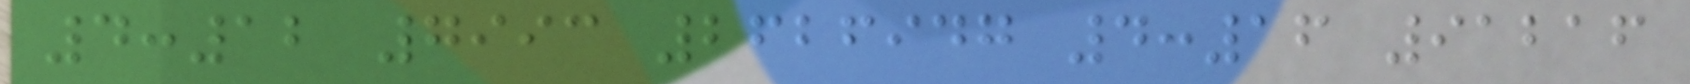4:12 7993 2626947 4:16 91216
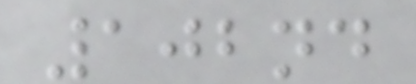102nd
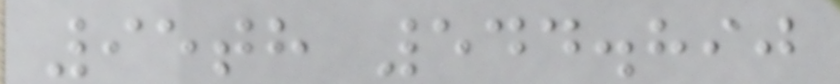95th 544.890
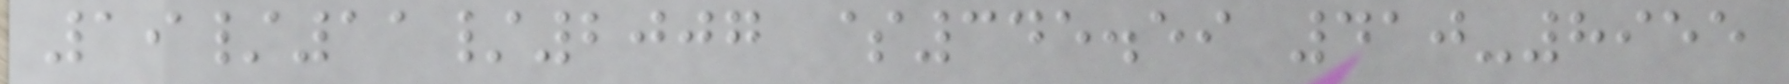19/11/2007 $345.59 410-8955
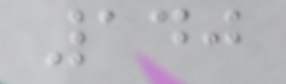140
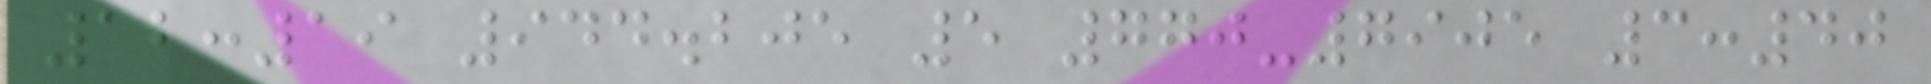12:19 944.205 5 770-7905 3:40
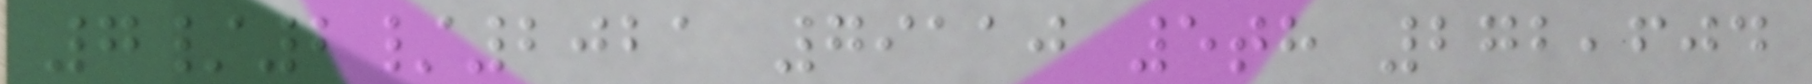7/2/2021 79110 5th 272,604
